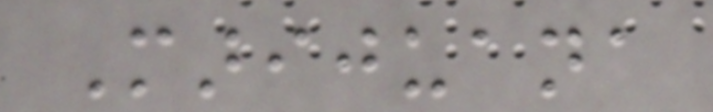Marijuana
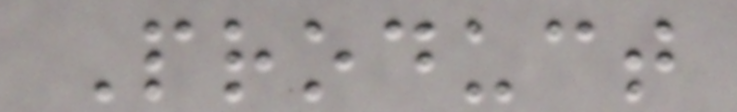Product
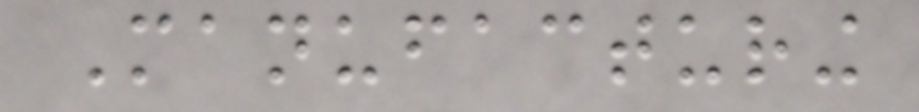Manufacturing
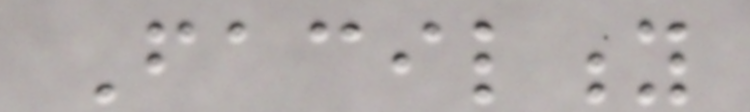Facility
